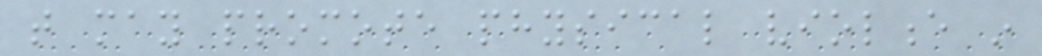that may promote physical violence in
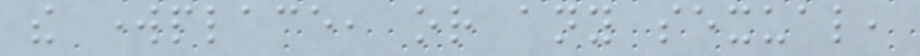the workplace, or any sexual,
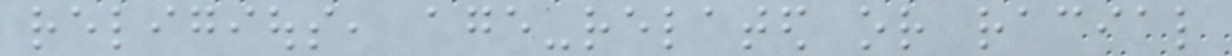religious, age-related or racial
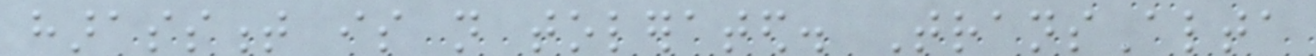harassment is not tolerated. TransAlta
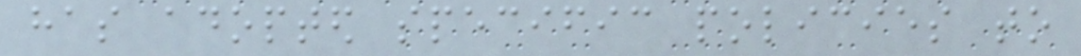has adopted specific policies to
